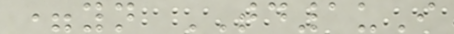=yn TD1uI
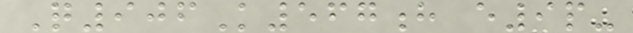Q906K567h e9p-
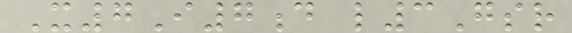X7I7d l3Gsr
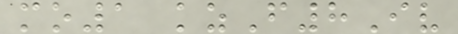mo1 kzF8Iv
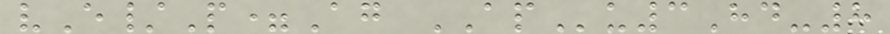vE/P=Ag APu3Hd-8
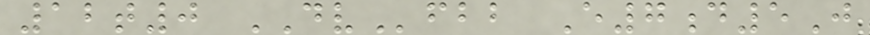12t0 DVfbb E7d5J
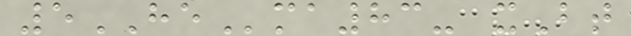5HEma83- xBt
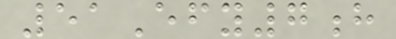51Efy7h
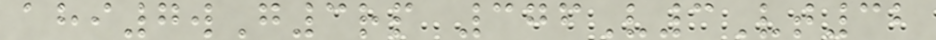ahi7wG3rp 376V3Vt32
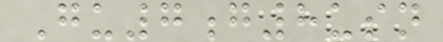Gu7g8usn
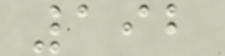192
